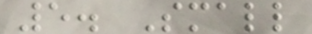5. Small
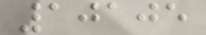10105
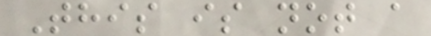This is not a
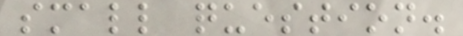small question.
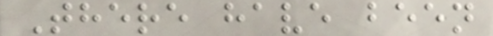There have been
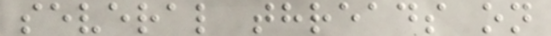several threads on
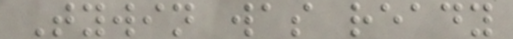Tywin was ready
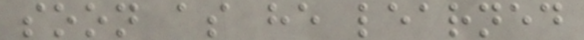soon as he learned
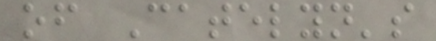of Catelyn's
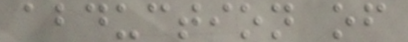abduction of
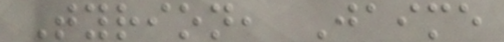Tyrion, Jaime
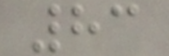83
